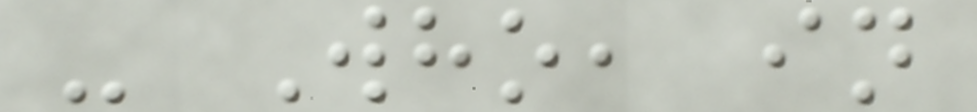- Who, in
